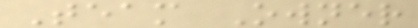Team Owner
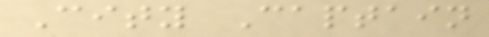City Captain
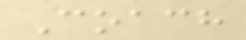Coach
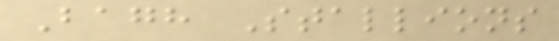Bagh Stallions
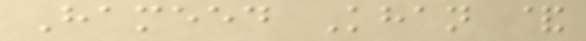Hameed Khan &
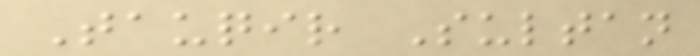Tauqir Sultan
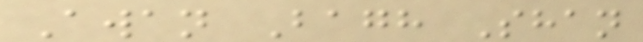Awan Bagh Shan
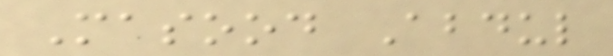Masood Abdul
